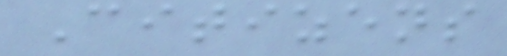Citizens
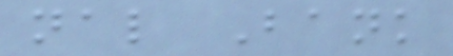nal Bank
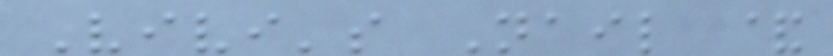Vivi's Nail &
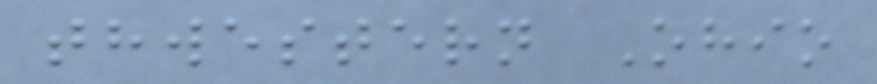thwestern Ohio
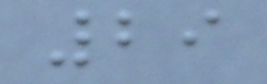29
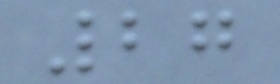27
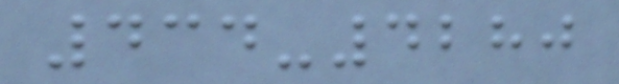434-4280
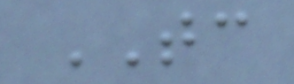TC
